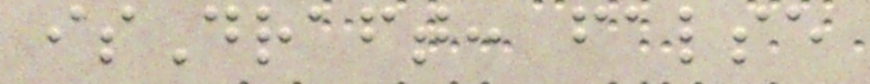isDraft: false
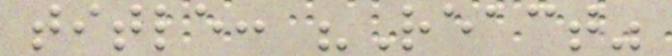title: "React"
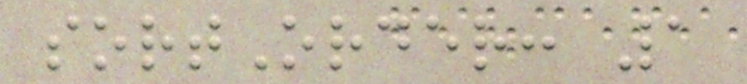sortOrder: 1
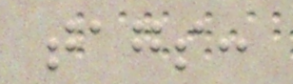tags:
